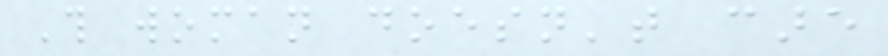This woman doesn't care
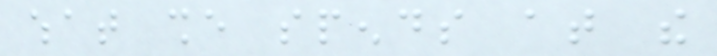what she spends at the
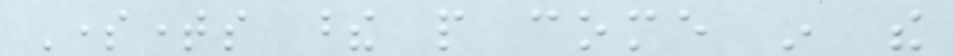Sometimes these people come in the
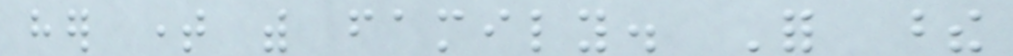her time with family. For these
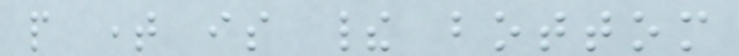people time is their bottom
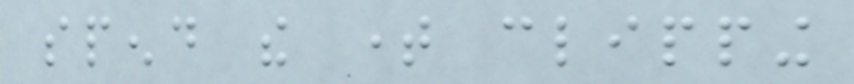spend the time clipping
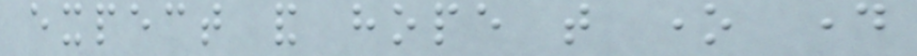expect and hope that one day
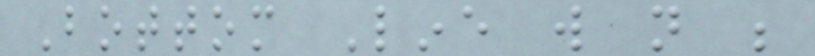Bottom Line will not be
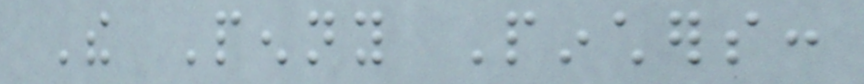The Penny Pinchers:
